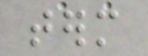term
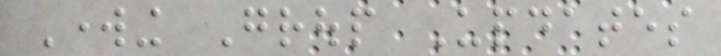Working Group Updates
